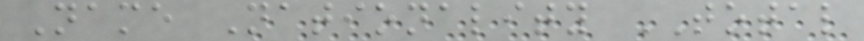Name Nationality TOTAL
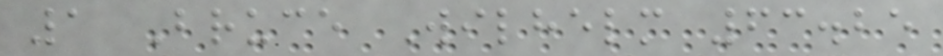1 Bruce Wilhelm 63.25
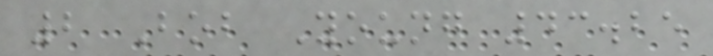2 Bob Young 43.25
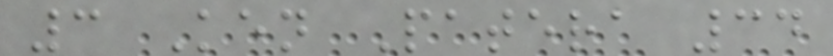3 Ken Patera 34
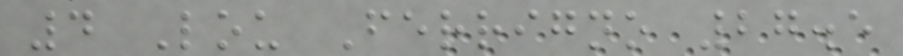4 Lou Ferrigno 27.5
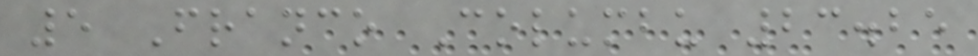5 Franco Columbu 23.25
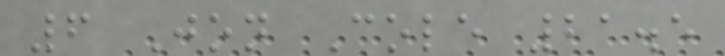6 Jon Cole 21.5
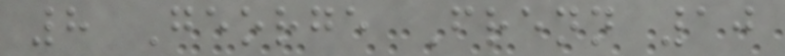8 George Frenn 10
